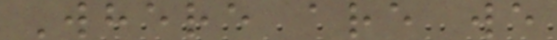Where are we
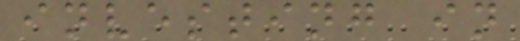investing in
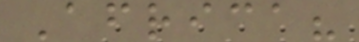Africa?
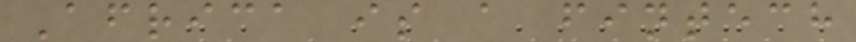Africa is a fintech
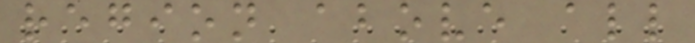region above all
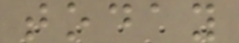today
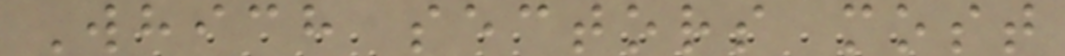Which sectors most
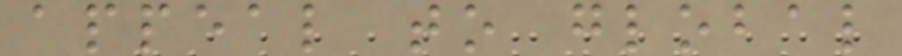appeal to global
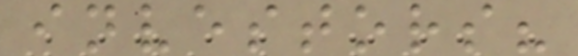investors?
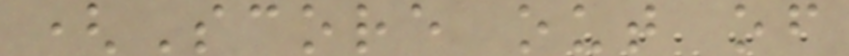(Score out of
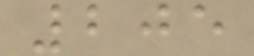205
